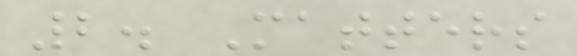2. Matters
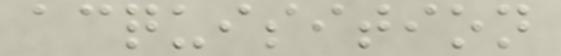acquisition
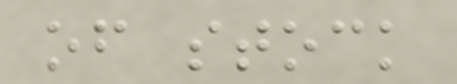of stock
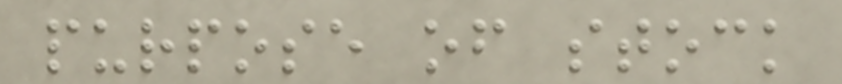purpose of stock
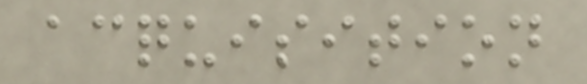acquisition
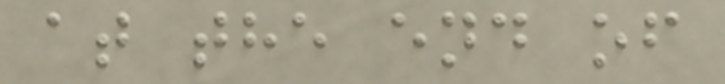at the end of
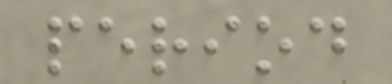period
